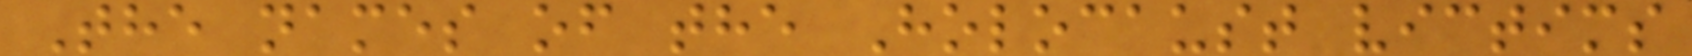The names of the Holocaust victims
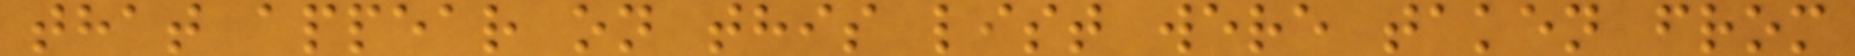that appear on this list were taken from
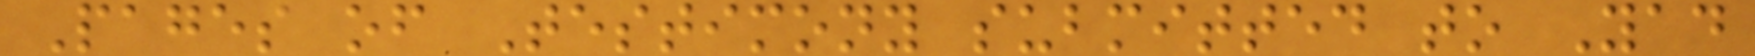Pages of Testimony submitted to Yad
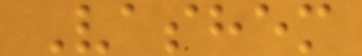Vashem
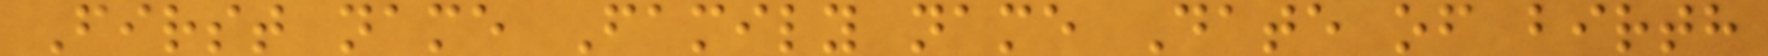First name Family name Date of birth
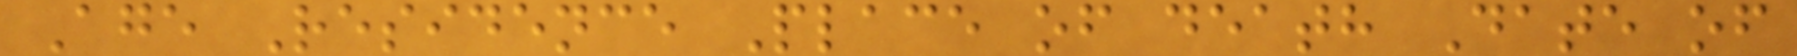Age Residence Place of death Date of
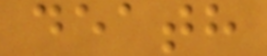death
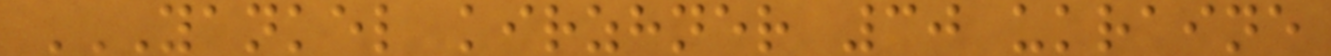YANKEL KIRZHNER 30 UKRAINE
